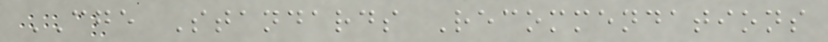CGE Standards Recommendations
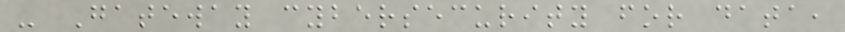- Gateway cybersecurity for data,
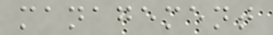management
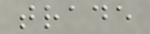trade
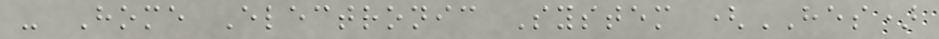- Home Electronic System (HES)
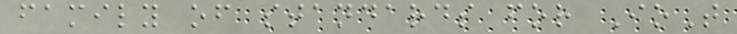family of standards for IoT
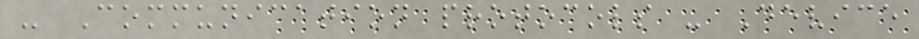- Communication protocols - Device
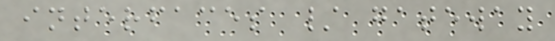interfaces / gateway
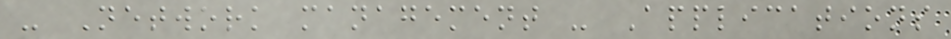- Network management - Applications
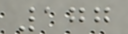177
